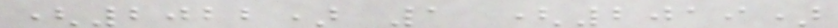(2022) 1 (2019)
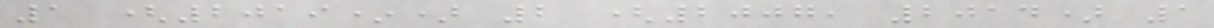1 (2019*) 2 (2007, 2014) 1
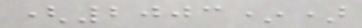(2003*)
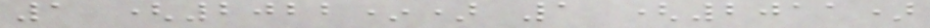1 (2022*) 1 (2011)
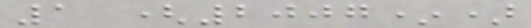1 (2007*)
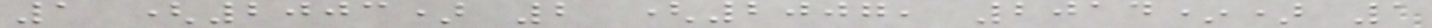1 (2003) 2 (2007, 2014*) 1
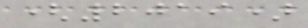(2019)
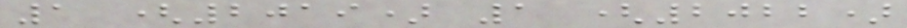1 (2019) 1 (2022)
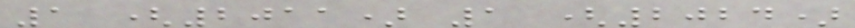1 (2011) 1 (2024)
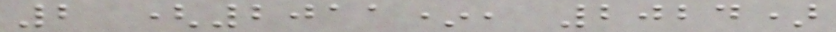2 (2011*, 2024)
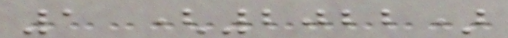1 (2022)
